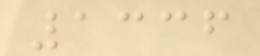1336
